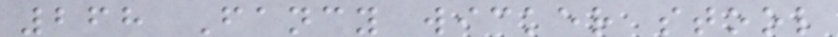268 Fancy wicker stool
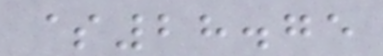$28.75
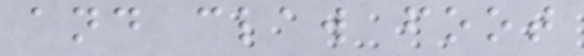and claw foot
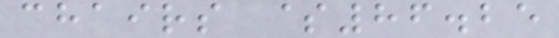chairs $86.25
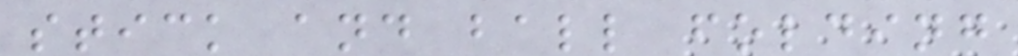stick and ball folding
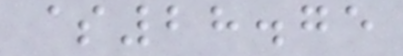$28.75
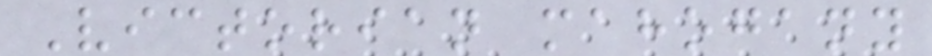Victorian mahogany
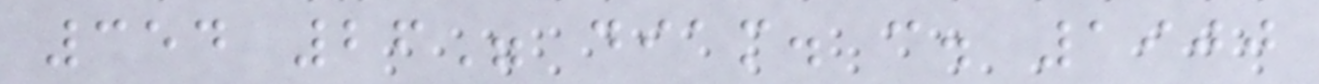354 26" diam. c. 1900
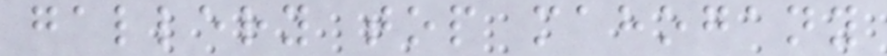gallery top mahogany
